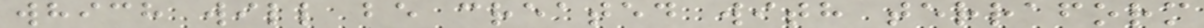which will be created with terraform
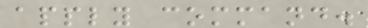apply command.
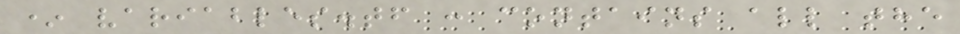* variables.tf : contains all the
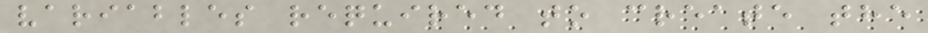variables required to create the
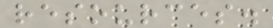resources.
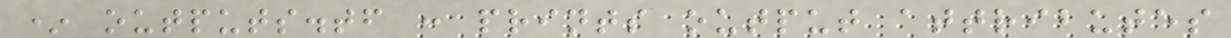* outputs.tf : prints output attributes
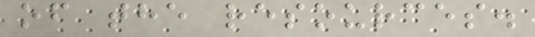of the resources.
